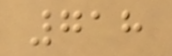718
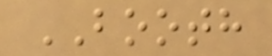BOOTH
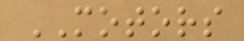MOTORS
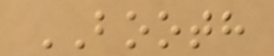BOOTH
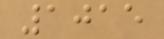1015
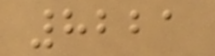8221
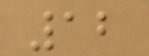12
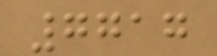7717
